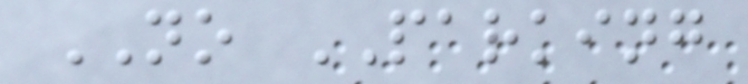NO PARKING
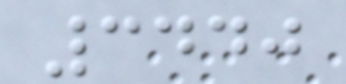3440
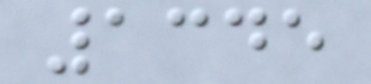1345
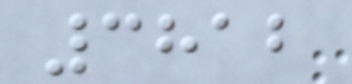3812
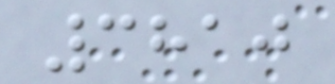3810
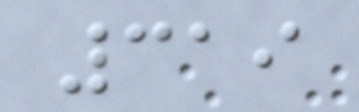319
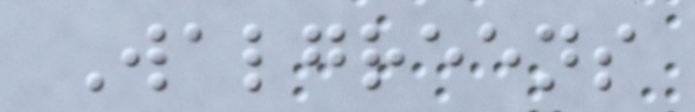Walgreens
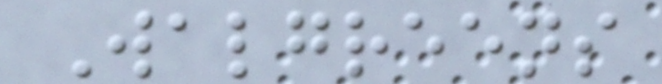Walgreens
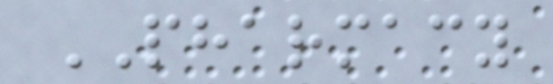PHARMACY
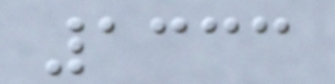1333
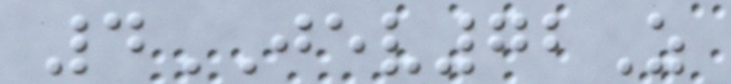4JEV72Z
